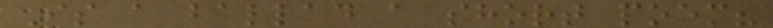Is a ballad a short poem?
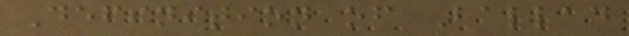Definition of Ballad
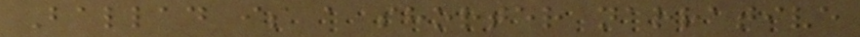Ballad is a shorter narrative
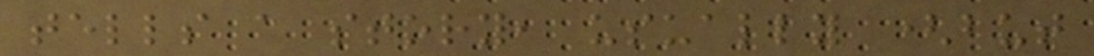tells a story, usually (but
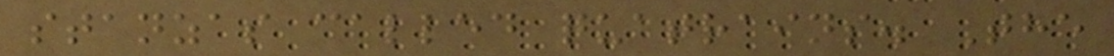stanzas called quatrains. The
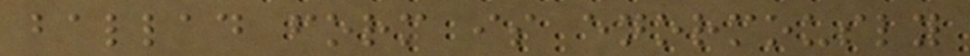ballad form is enormously
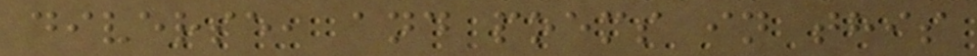diverse, and poems in this
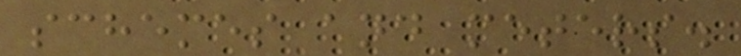schemes and meters.
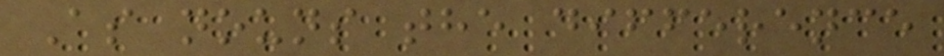As nouns the difference
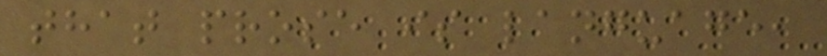that prose is language,
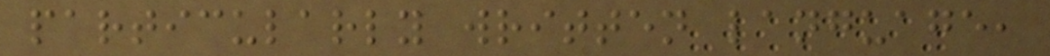particularly written language,
